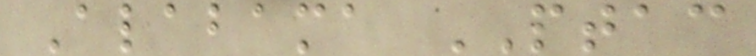Alabama PTAC
